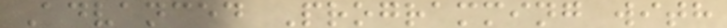Advanced Programming with
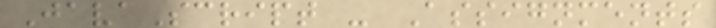JavaScript - Assignments
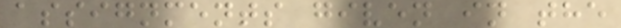assignments given in the
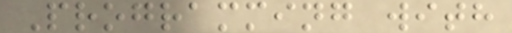Programming with
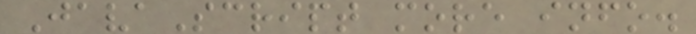JavaScript more info.
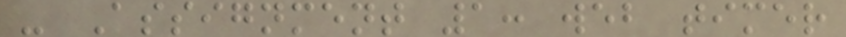- Assignment 1: web timer
